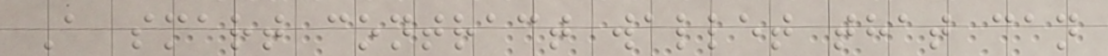A smart contract wallet that can
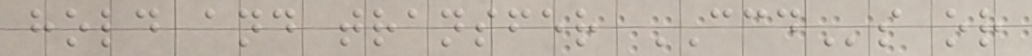hold and transfer CCDs or
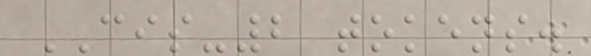CIS-2 tokens.
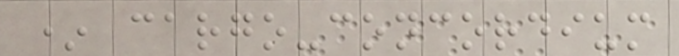* cargo-concordium
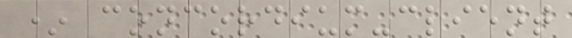* concordium-client
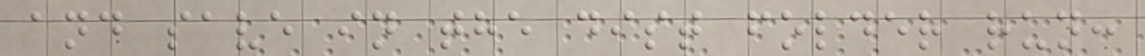and save in the dist folder run:
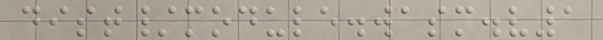dist/module.wasm.v1
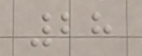28
